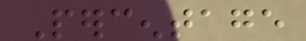Percentage
